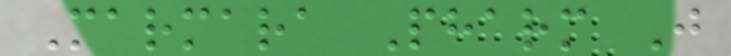Marmara Pharm J
